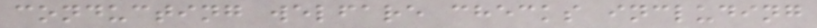conducting welfare checks including
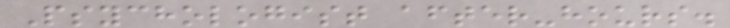Psychologist after-hours.
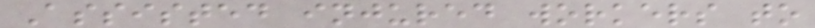Assisted injured workers to
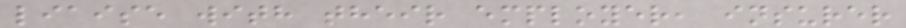liaise with their employer, insurer
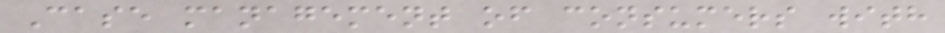Case management of consumers with
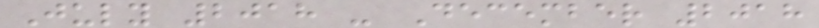July 2018 - December 2018
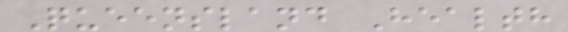Queensland Health
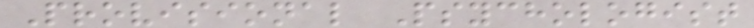Provisional Psychologist
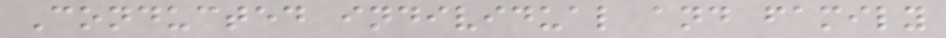Conducted individual and family
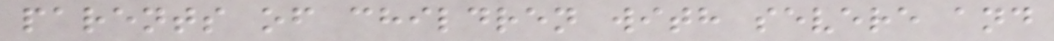parents of children with severe and
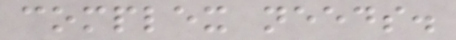complex needs.
